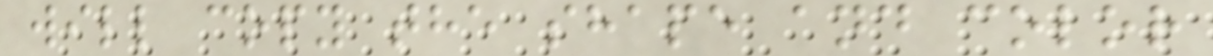will copy the shape and color
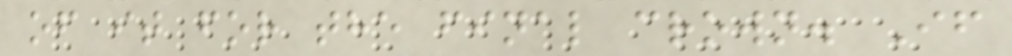of it for the final crown. If
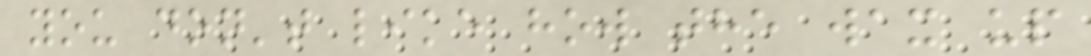you don't like how the wax up
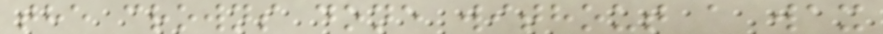the crowns done without a wax
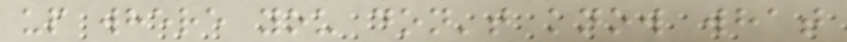up where you don't know what
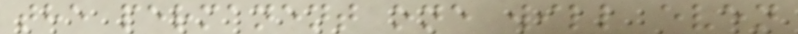the permanent one will even
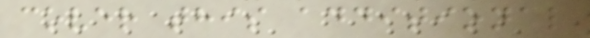cover this additional
